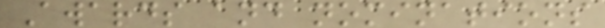Awards and nominations
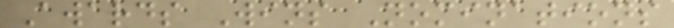Awards Wins Nominations
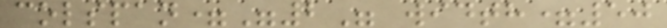colspan="2" width=50
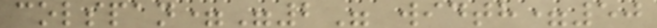colspan="2" width=50
